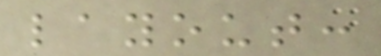layout:
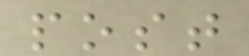post
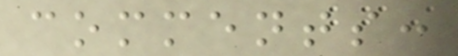comments:
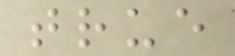true
